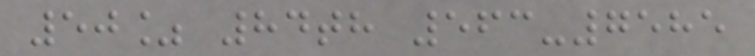50% 84th 563-7585
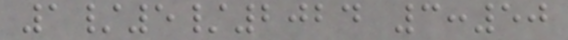1/5/2024 3:50
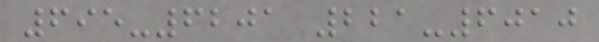695-6201 221-6010
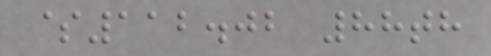$112.02 88th
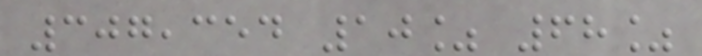307,354 10% 68%
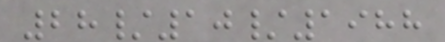28/10/1988
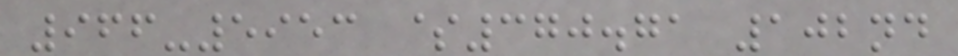966-5953 $370.71 102nd
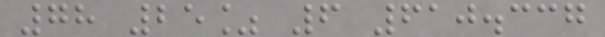78 25% 6 610.337
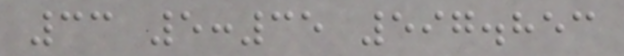33 5:35 597.853
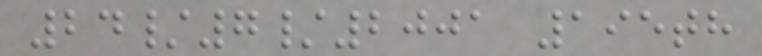24/7/2001 195th
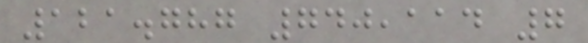121.787 740,114 7
